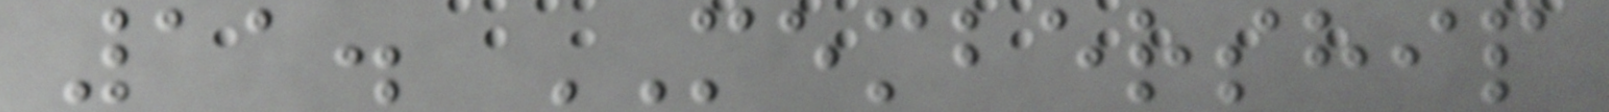11. MEMBERSHIP
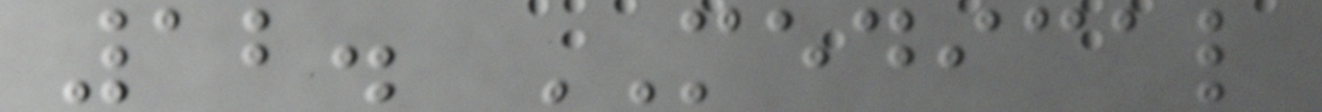12. MEDICAL
